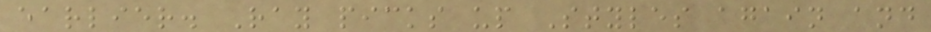earlier. Ray picks up Styles again and
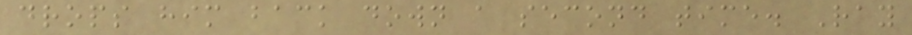drops him back down a second time. Ray
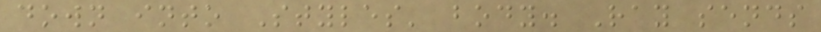down into Styles' body. Ray sends
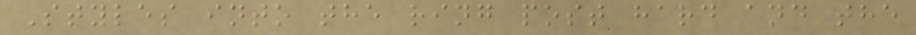Styles into the ring post hard and the
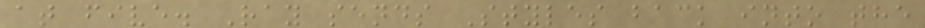at five. Ray sends Styles back into the
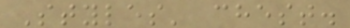Styles' chest.
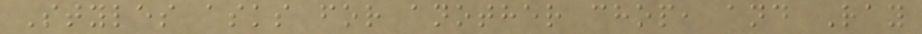Styles asks for another chop, and Ray
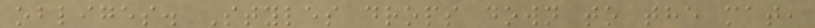obliges. Styles drops down to the mat,
